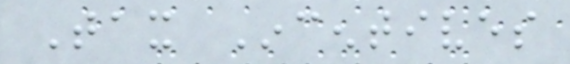Tax Incentives
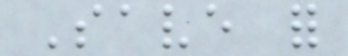Save for
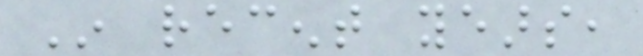In recent years,
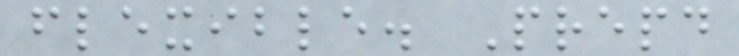flexible. Prepaid
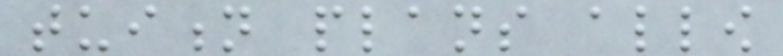tuition plans allow
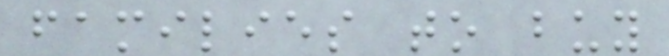families to buy
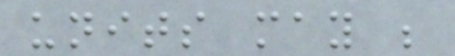units may be
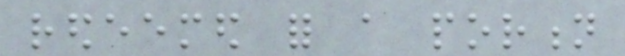redeemed for a portion
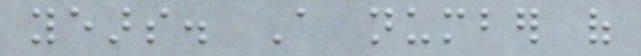years. A number of
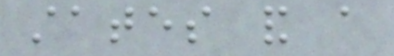states and a
